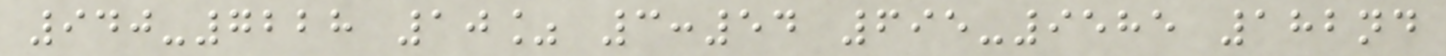940-7228 10% 3:54 695-9585 182nd
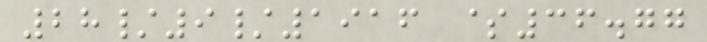28/9/1916 $36.77
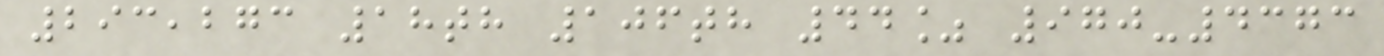293,273 18th 106th 44% 970-4373
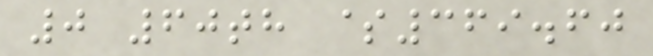0 60th $369.60
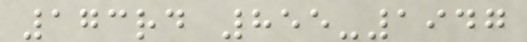173rd 855-1947
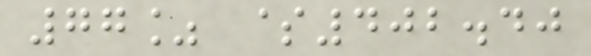77% $402.40
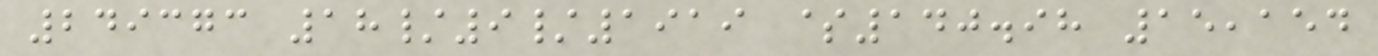249373 18/9/1919 $140.98 15,154
